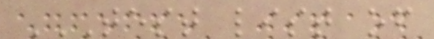TEST LIST OF
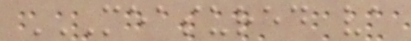MEASURED VA
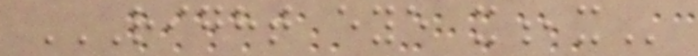RIGHT EYE X,X
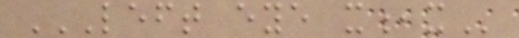LEFT EYE X,X
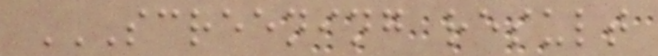SCREENING RESULT
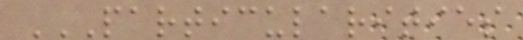PARTICULARITIES
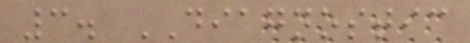3. DIAGNOSTIC
